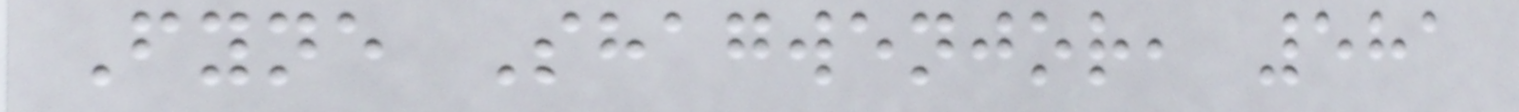Fyne Shagwenjor, 581
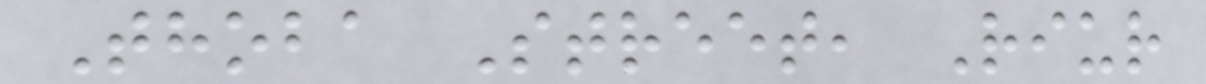Thoba Street, Riur
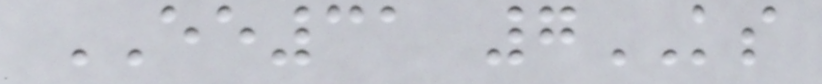EE31 7KS
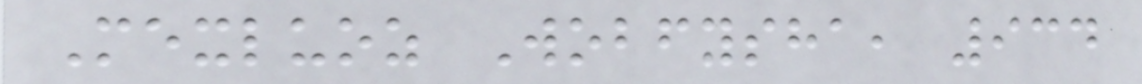Mexluoz Wobfysha, 934
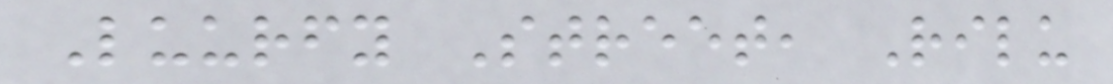Luurfy Street, Rilu
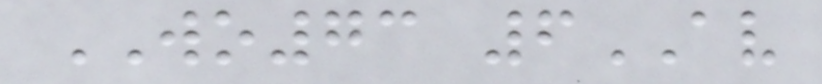WO73 6AV
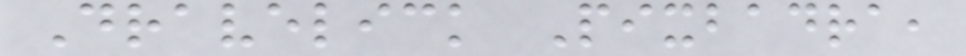Dravelick Pixbadra,
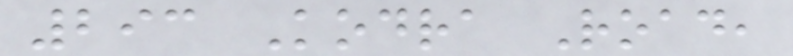293 Kodra Road,
